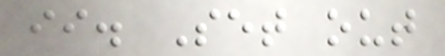ii. Set out
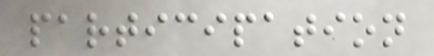participation
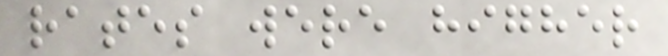rates were higher
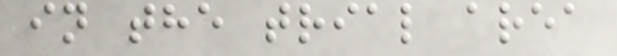in the trial area
